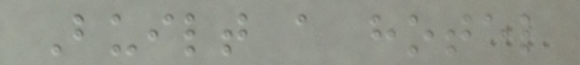Built a hotel
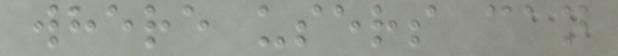where users can
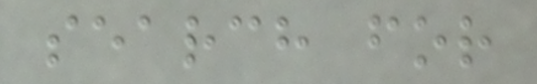search for
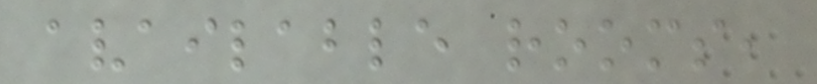available rooms,
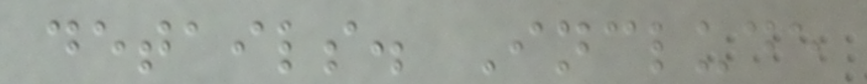details. Include
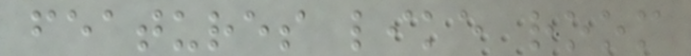features like room
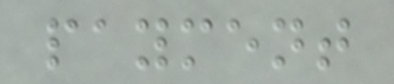payment
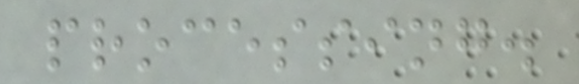processing.
